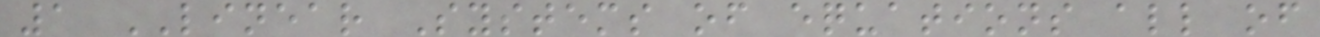1 LINEAR Systems of equations all of
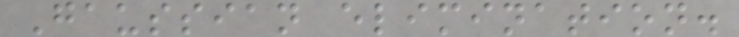Gaussian elimination.
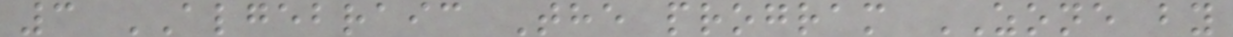3 ALGEBRAIC The program ZONE by
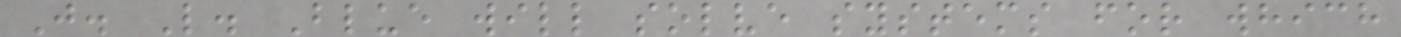J. L. Blue will solve systems for which
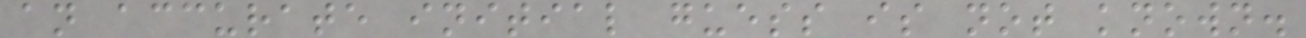an accurate initial guess is not known.
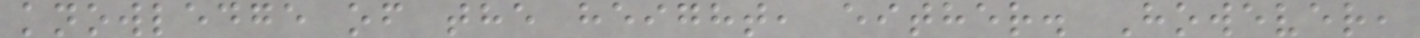knowledge of the height, either. However,
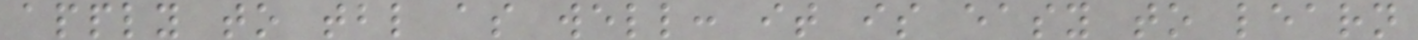apply to tbl as well: it is easy to learn
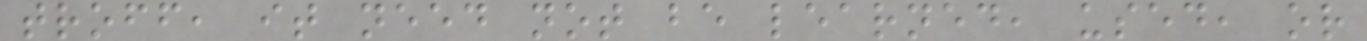troff, it need not be learned, used, or
